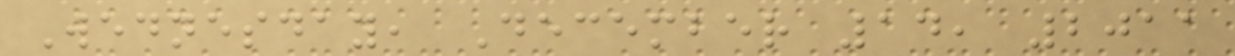Wednesday, December 14, 2011
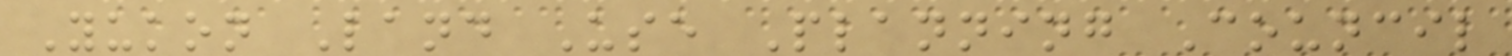Yukon Land Use Planning Council
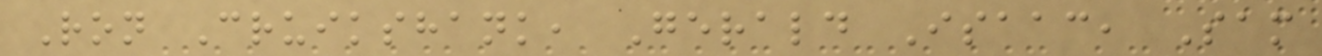Ron Cruikshank, Gerald Isaac, Sam
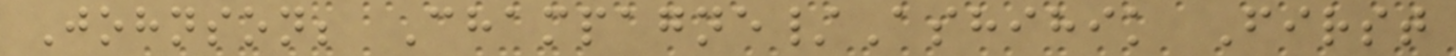Johnson; Champagne/Ashihik First
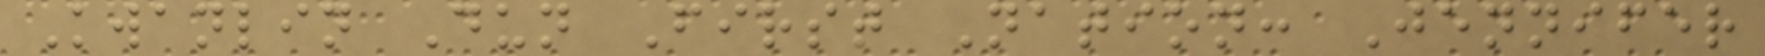Kwanlin Dun First Nation: Jennifer
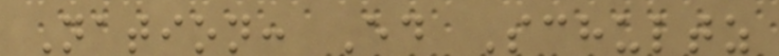Nation: Ed Schultz
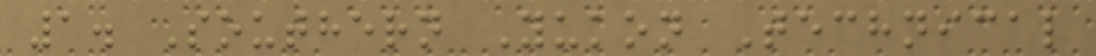1. Southern Yukon Technical
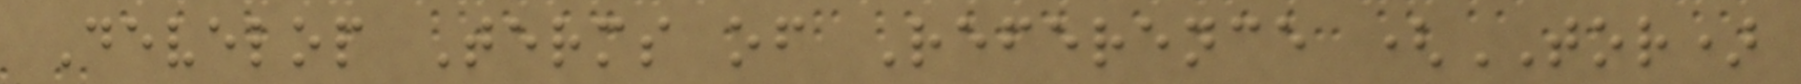Develop Terms of Reference (TOR)
